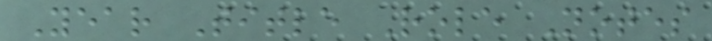Year Title Role Notes
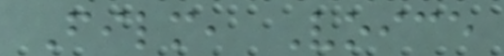Film, Voice
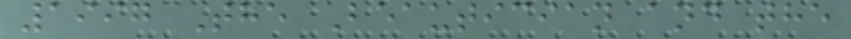1997 The Beautician and the
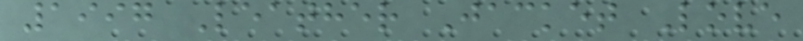1997 Leather Jacket Love
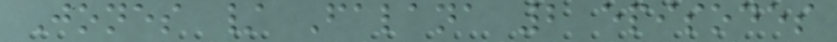Jones / Falana 2 episodes
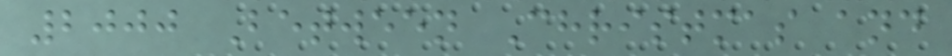2000 Between Christmas and
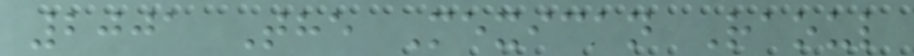2001 The Mexican Raoul
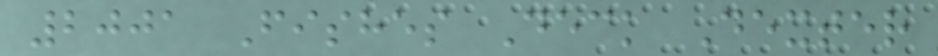2001 Fishes Deck Dexter
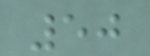50
